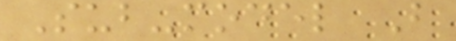Sub-model B
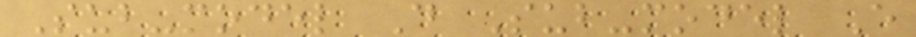Sub-model D Sub-model E
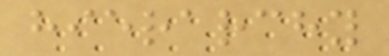hierarchy
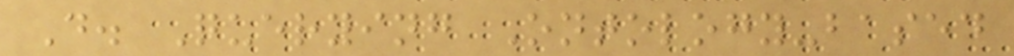D. Querying Ontology-based
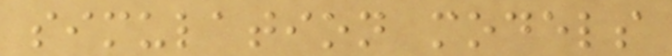simulation models
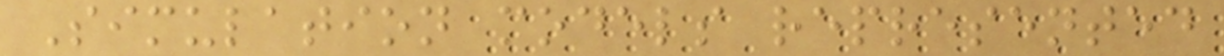Simulation models represented
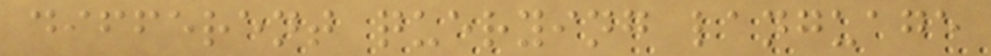different querying language
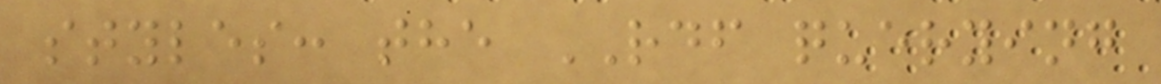styles: the RDF querying
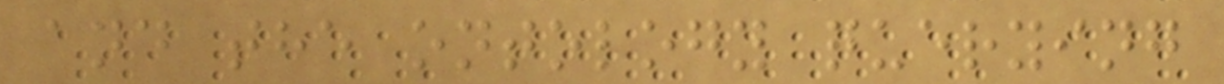and the ontology querying
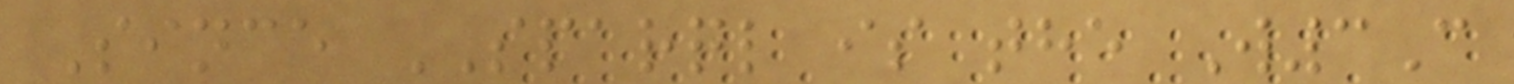Since SPARQL is the W3C
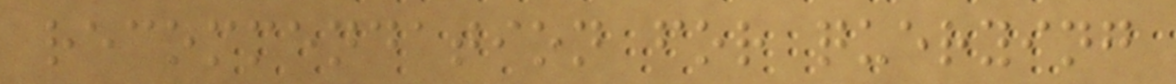recommendation for querying
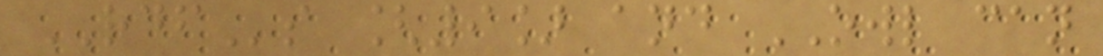RDFs [9] and OWL can
